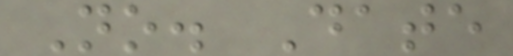No. Date
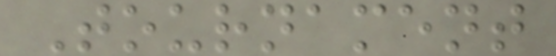Tournament
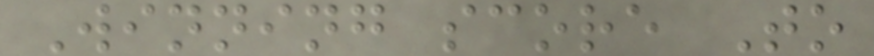Winning score To
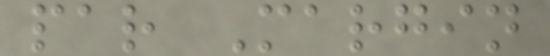par Margin
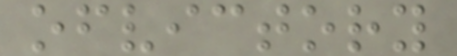ofvictory
